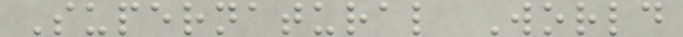Supernatural World
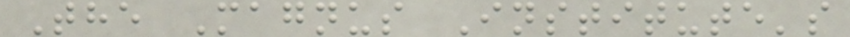The Magnus Institute's
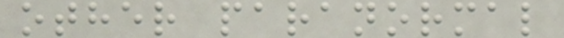other paranormal
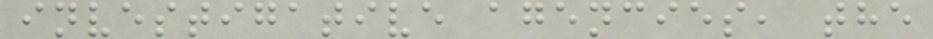investigative agencies, the
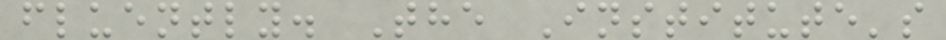fluently. The Institute's
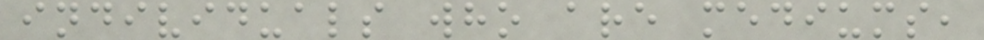individuals who are mediums,
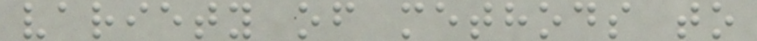variety of methods to
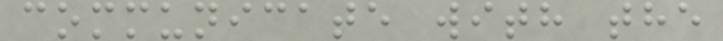communicate with the
